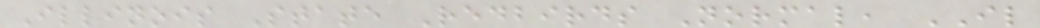Illinois State Redbirds Normal, IL
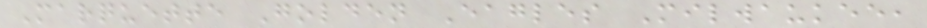Marquette Golden Eagles Milwaukee,
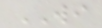WI
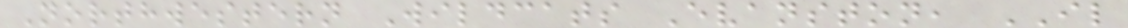Northwestern Wildcats Evanston, IL
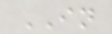IN
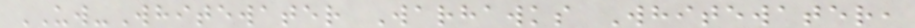UW-Whitewater Warhawks Whitewater,
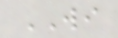WI
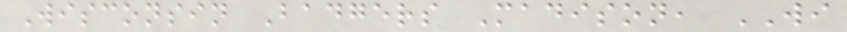Wisconsin Badgers Madison, WI
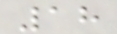18
